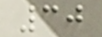30
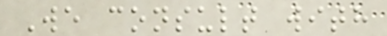We consult with
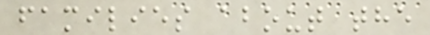families about the
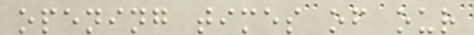opening times of our
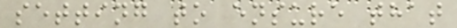setting to ensure that
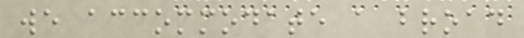we accommodate a broad
